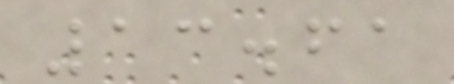13.61
